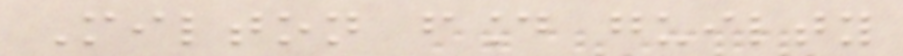Milton found guilty
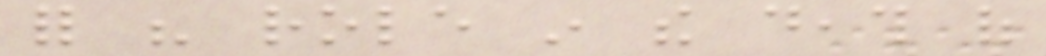for his role in the death of
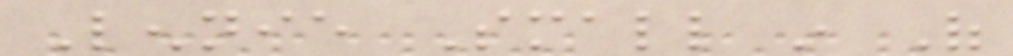Lennie Small in Of
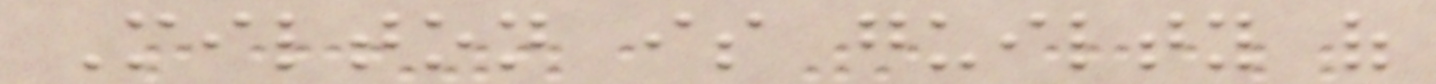Milton is guilty of
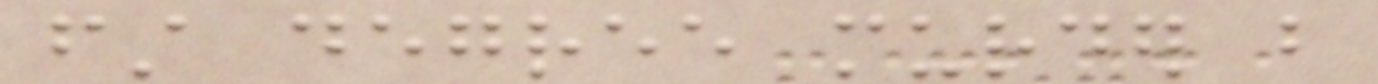first degree murder but
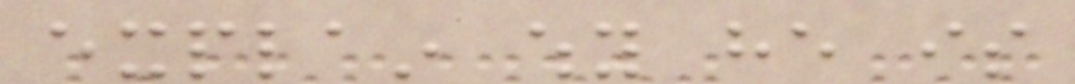explain why he is
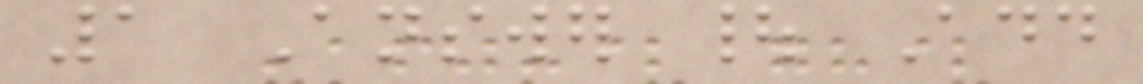1 Answer | Add
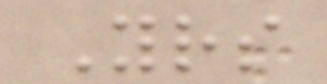Yours
